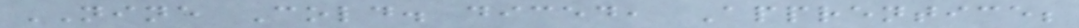NINE Cold. diced, Apprentice;
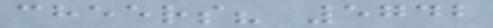cheers? 5742
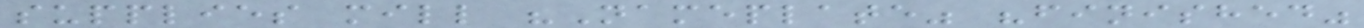supplies mill "Nameplate" "finished"
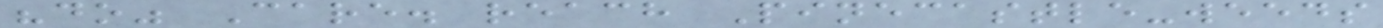"do" Care. reach Pinecastle-weeds
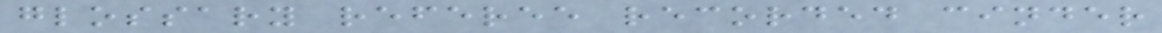glossary referee recorded cinder
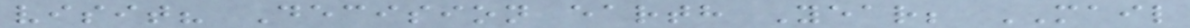visit? Decision earth Year; MAIL
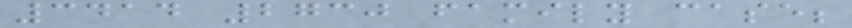3414 2730 family case;
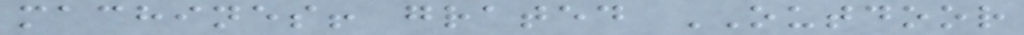machines! grated OUTDOOR
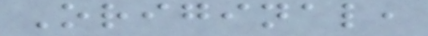Original,
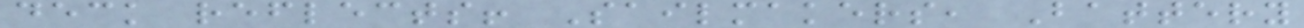deck reflects! Sailmakers, Battery
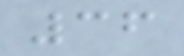36
